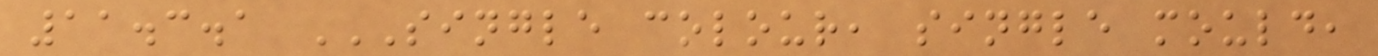11.3.1 SINGLE COLOUR, SINGLE MOULD,
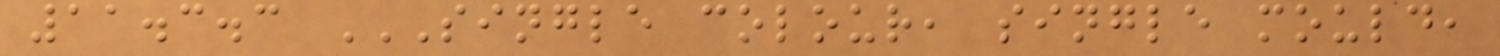11.3.3 SINGLE COLOUR, SINGLE MOULD,
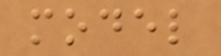model
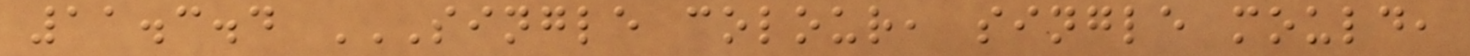11.3.4 SINGLE COLOUR, SINGLE MOULD,
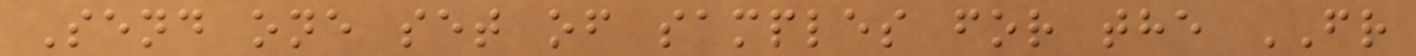Send one set of samples for the FR
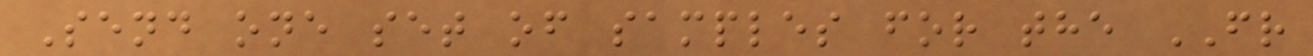Send one set of samples for the FR
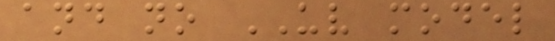and no UV model
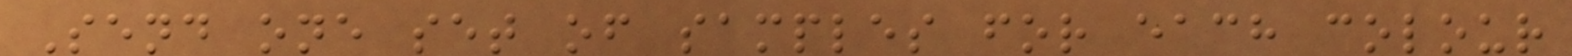Send one set of samples for each colour
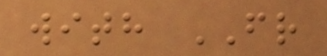with FR
